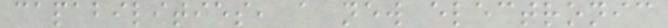capabilities, a new electronic
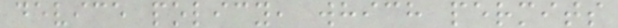device policy, which permits
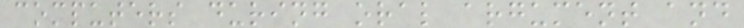computers during oral argument and
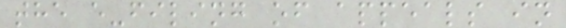the e-filing of appeals in
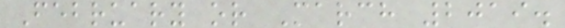February or March 2019.
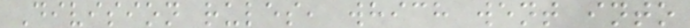Division rules, which went into
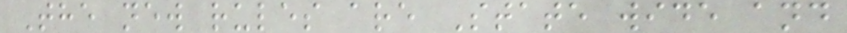The new rules are State wide and
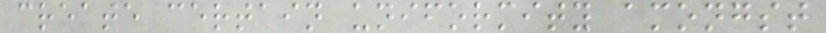create certain uniformity amongst
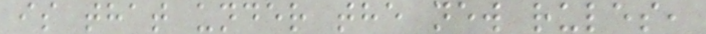is that under the new rules,
